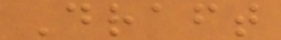Draft
